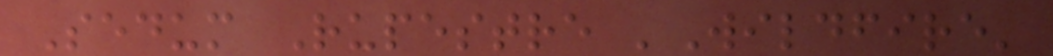Sedum Rupestre 'Wildfire'
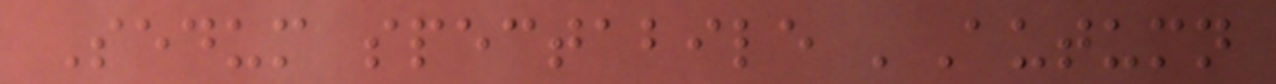Sedum spectabile 'Autumn
